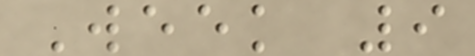Week 9
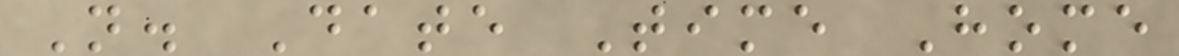N. Date Time Home
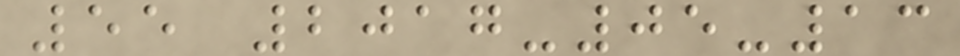55 2017-05-13
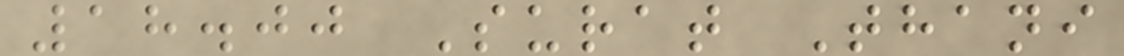18.00 Surat Thani
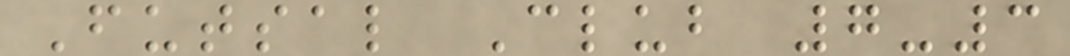Futsal Club 7-3
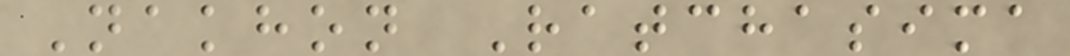Nakhon Ratchasima
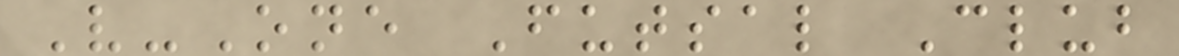V-One Futsal Club
